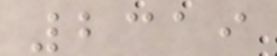2319
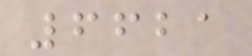6621
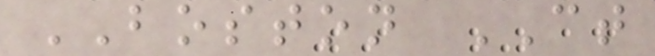BOSTON CT
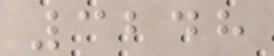3248
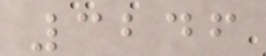3246
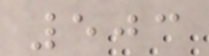503
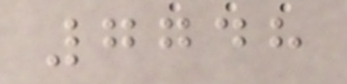7748
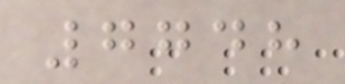7748
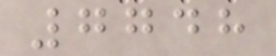7748
